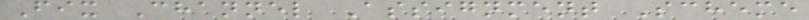Fix Channel Assignment Scheme
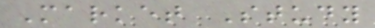Market Study
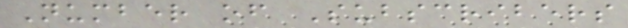Number of Subscribers
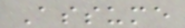Assume
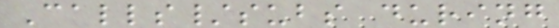Calls/subs during
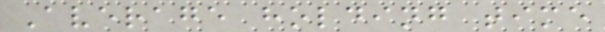Average holding time
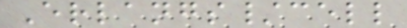Erlangs/cell
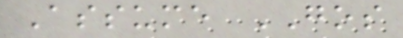Assume GOS
